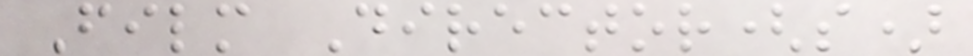Film Director(s)
